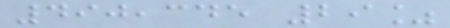490,345 29%
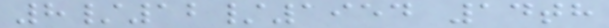8/12/1954 14th
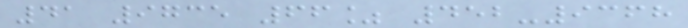41 9735 66% 452-9368
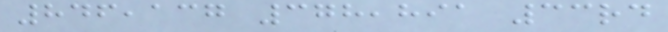846,137 378,891 33rd
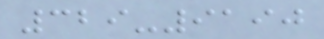329-9190
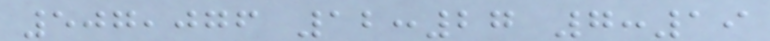507,076 12:27 7:19
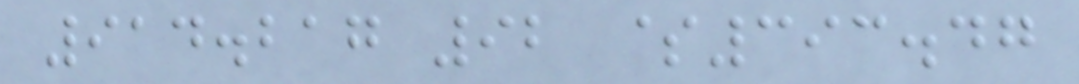914.217 92 $393.47
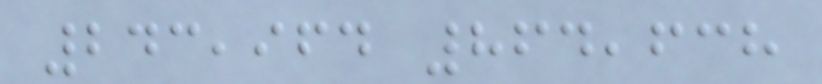243,964 864,638
